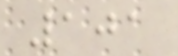101
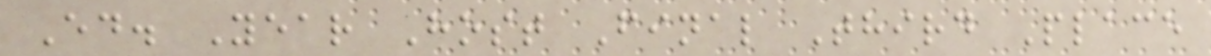Ed. Year Host Final Third Place
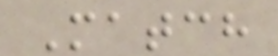Match
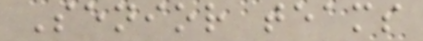Senior teams
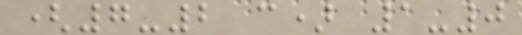(7-2 c) 1-0
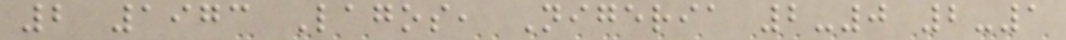2 1973 Lagos, Nigeria 2-0 2-1
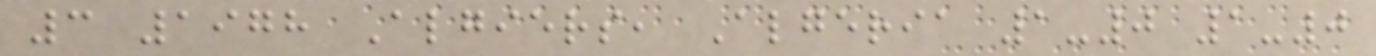3 1978 Algiers, Algeria 1-0 1-0
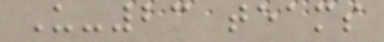U-23 teams
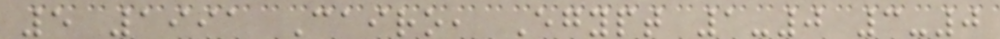5 1991 Cairo, Egypt 1-0 3-0
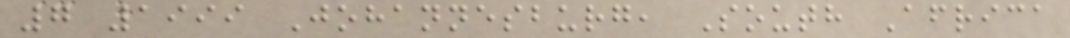7 1999 Johannesburg, South Africa
